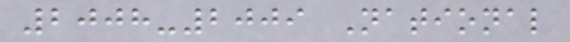2008-2009 National
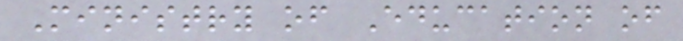Ministry of Education of
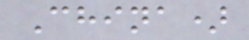China)
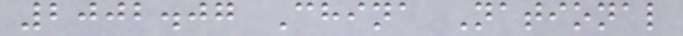2002.07 China National
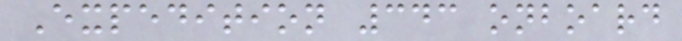Expedition 343 onboard
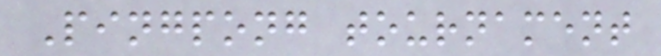Pingpong tournament
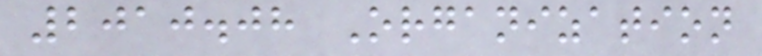2010.08 Organization
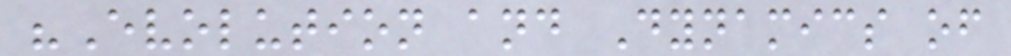"Evolution and Dynamics of
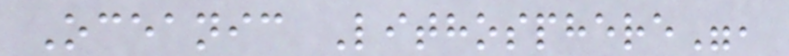Oceanic Lithosphere",
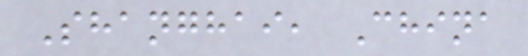Shanghai, China
